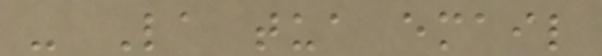- La tua email
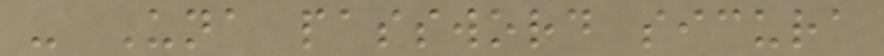- Una password sicura
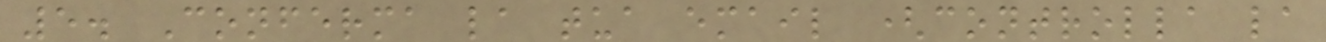5. Conferma la tua email (controlla la
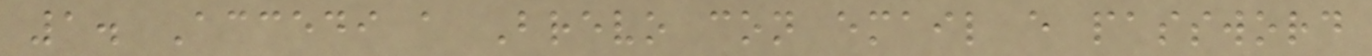1. Accedi a Brevo con email e password
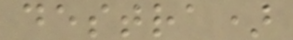destra)
